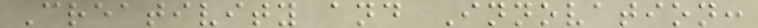Creativity and Innovation:
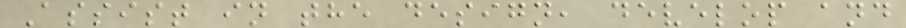Assist in the design, develop and
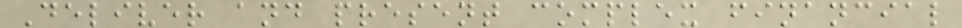Deliver and present complex financial
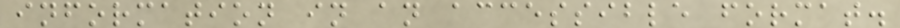information in an accessible format.
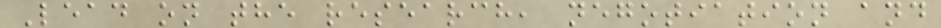Lead on the research, negotiation and
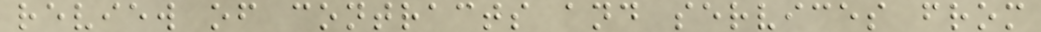review of contracts and services from
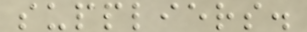suppliers.
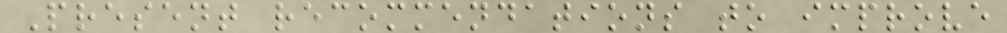Present recommendations to improve
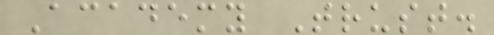Academy Trust.
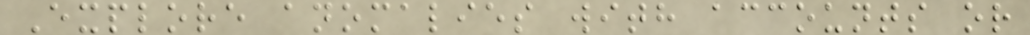Explore anomalies with accounts or
